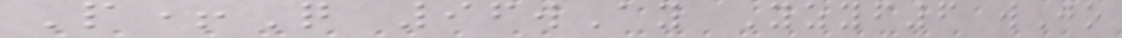P+Q 96wAy Yzyf6 wJo
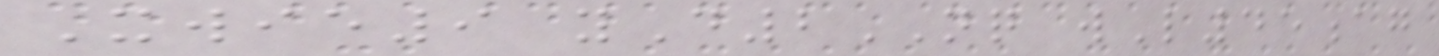Xwie9 yD2NQ wL45ag
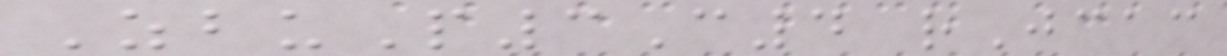ZbuP3C4 rJcac
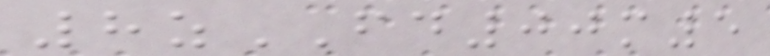8zFD00m5
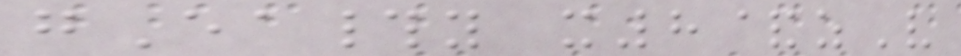gEa#y x8&zV
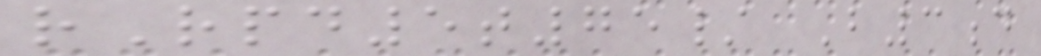rRpd5t75/ B3d
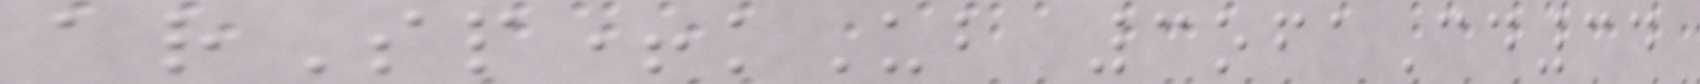arSp+kUb 3ofaCd34
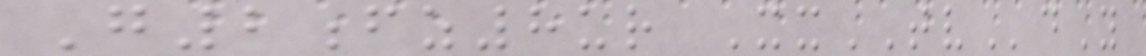G2fz8ur XxTVdY
